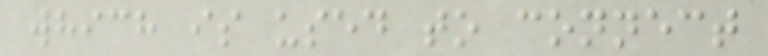which is used to connect
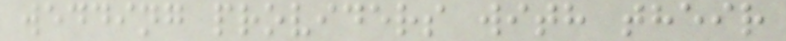wedding providers with their
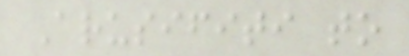Arusifiti to
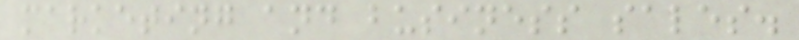marketing and business sales.
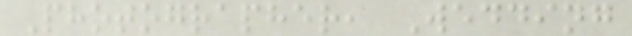Photographer, Wedding
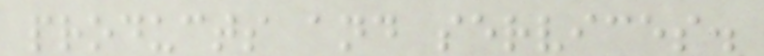products and services.
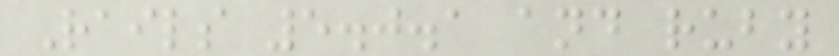Rails 5.0.1 and ruby
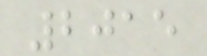2015
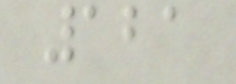121
